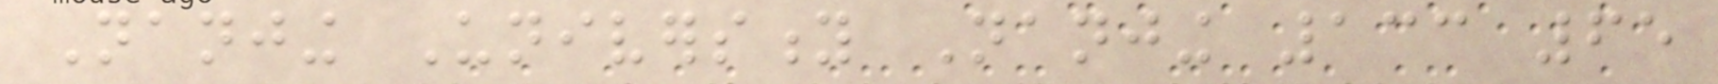Nanjing University Nanjing 133 65
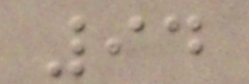94
